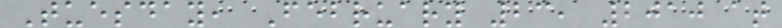Tuesday, February 23, 2010 at
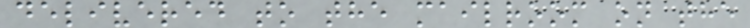delivered to the mailroom on the
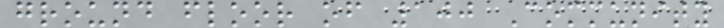ground floor of 100 Community
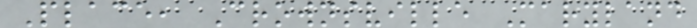Place, Crownsville Maryland
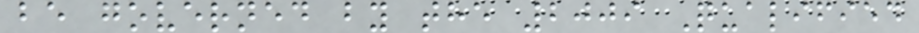be governed by the 2009 Qualified
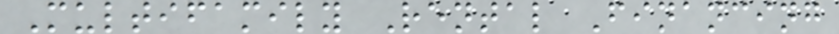Multifamily Rental Financing
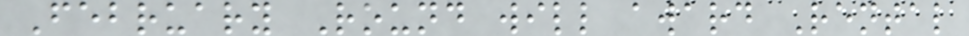February Round will award Rental
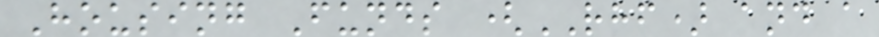Housing Funds (RHF) and a
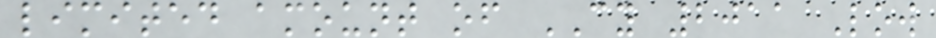limited amount of CY 2011 Low
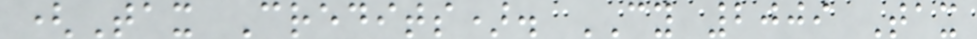(Tax Credits). CY 2009 Tax
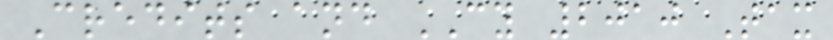Credits and CY 2010 Tax
